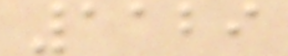1129
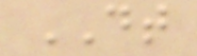DT
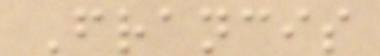Francis
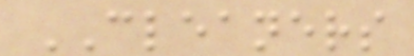CLEANERS
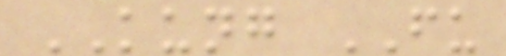KUNG FU
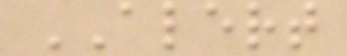ALERT
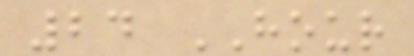24 HOUR
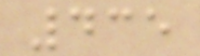435
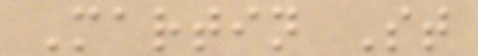Martin St
